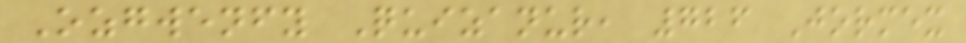Ozgwenfy Quizanur, 726 Jormex
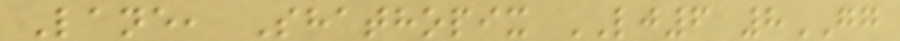Lane, Shathopix LJ6 8GG
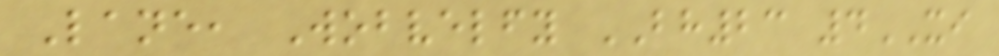Lane, Wobvelfy BH23 4XI
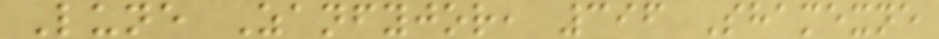Lune Zanfyjor, 396 Shamexne
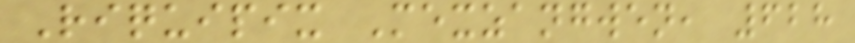Riquipix Mexzangwen, 628
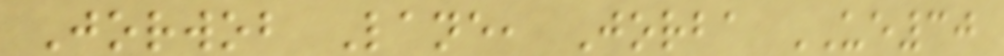Jorwob Lane, Jorba UE30
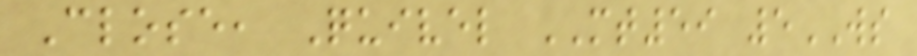Close, Quivel MT59 5WS
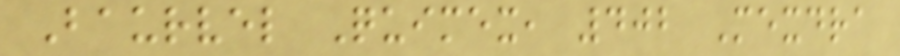Baurvel Quimex, 402 Mexdra
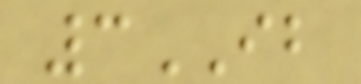3IB
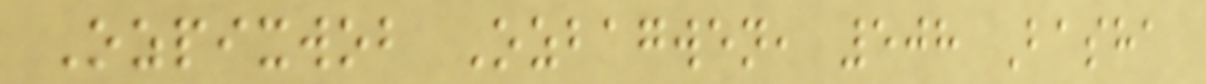Ozpixwob Ozbagwen, 508 Basha
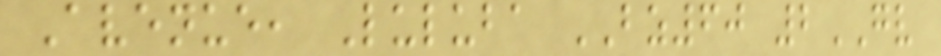Avenue, Luluba BZ60 2GV
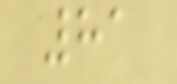81
